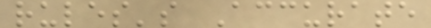rules's Accurate
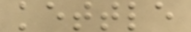kettle
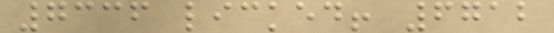7336 licked! 6712
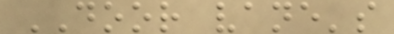DOOR vane's
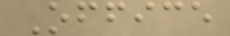Office
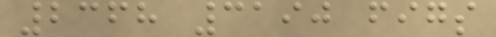2368 3190 figs
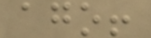ago!
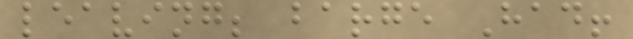leaving; barge Had!
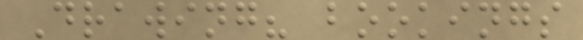Drawing? bookings
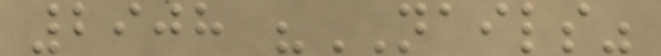2908 "NAILS"
